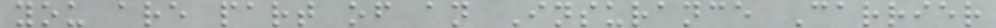you are part of an Insurance Carrier
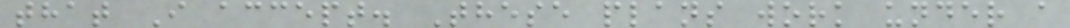that I accept. These plans work under a
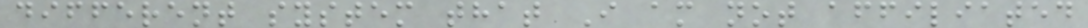different system that I am not affiliated
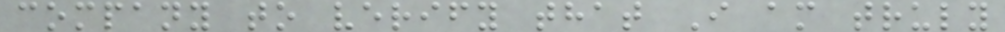company to verify that I am truly
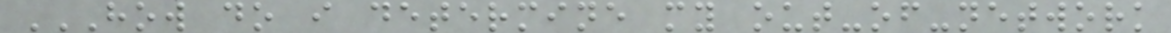HOW DO I DETERMINE MY OUT-OF-NETWORK
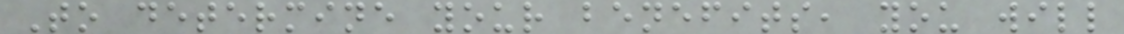To determine your benefits, you will
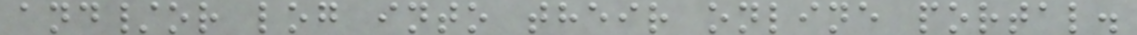and/or log into their online portal.
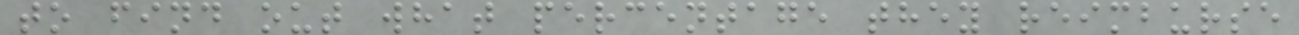to find out what percentage they reimburse
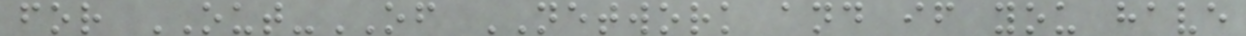for OUT-OF NETWORK and if you have
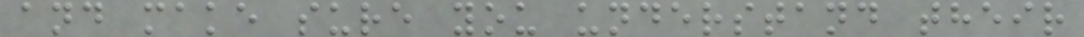and make sure you understand their
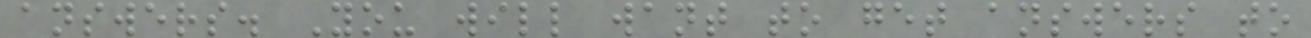answers. You will want to get answers to
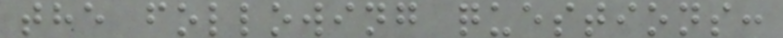the following questions:
